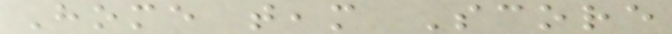Home team Score
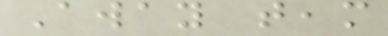Away team
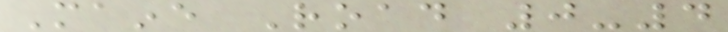Maine Road 0-4
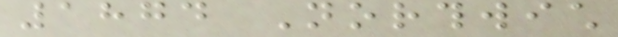1874 Northwich
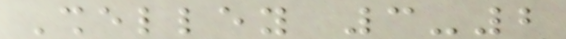Shelley 3-2
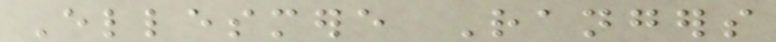Ellesmere Rangers
